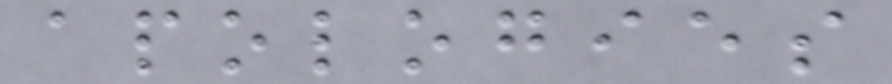apologies
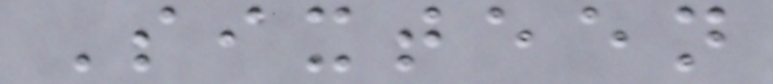Sixteen
